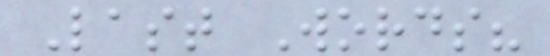Last Words?
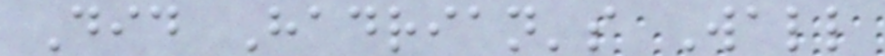Did Hadrian's Wall
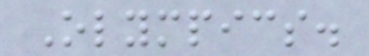Olympics.
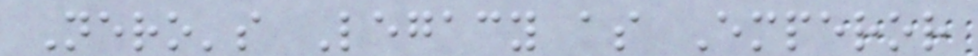Nero's Legacy as Emperor
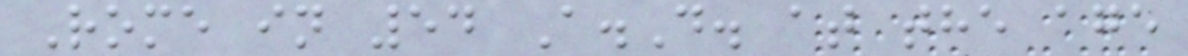Rome in 54 A.D. at the age
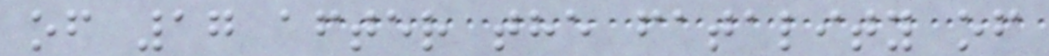of 17 after the fatality of
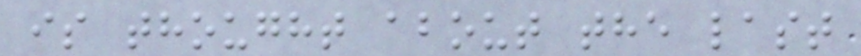is thought about the last
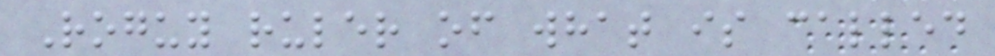Roguy ruler of what is called
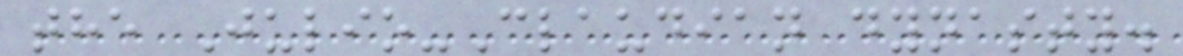the Julio-Claudian dynasty.
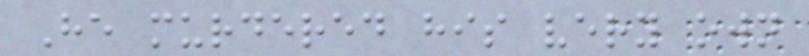He murdered his very own
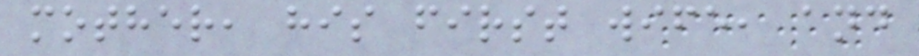mother, his first wife, and
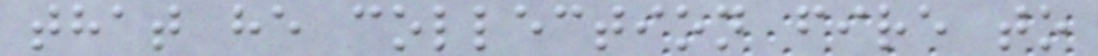that he collection fire to
